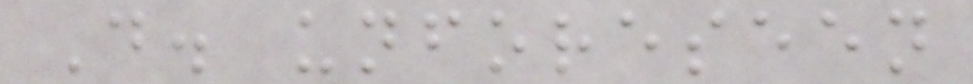D. unforeseen
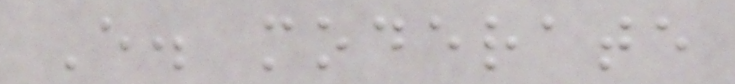E. moderate
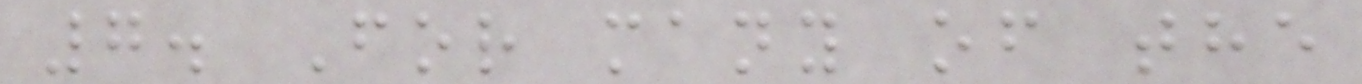7. For many of the
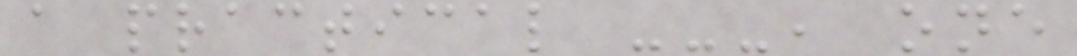a practical ---, one
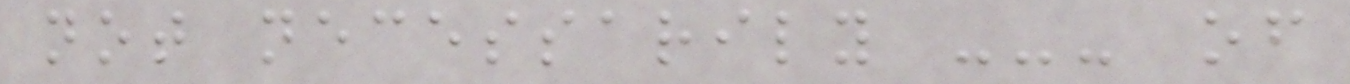not necessarily --- of
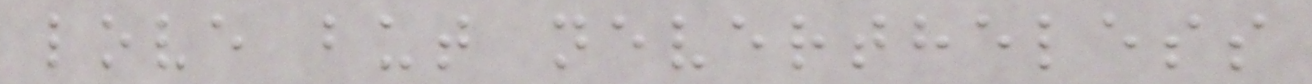love but nevertheless
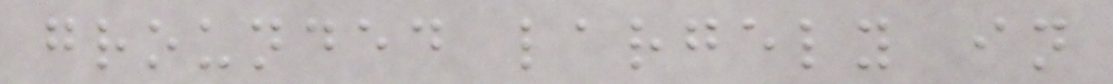grounded largely in
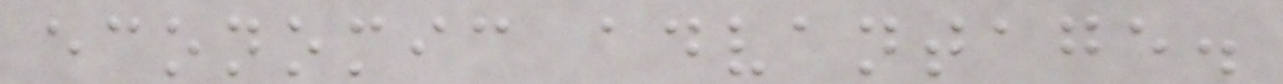economic advantage.
